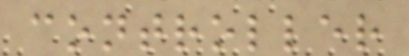controller
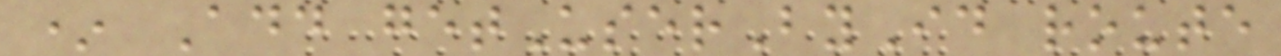* Add getUserById route
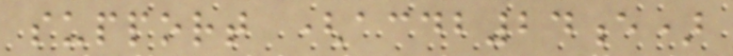support (acdb24e)
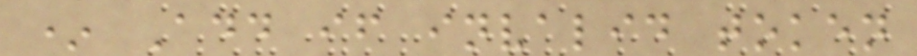* Add if invalid token
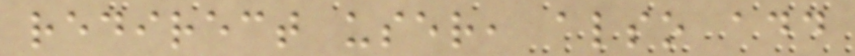redirect user, also add
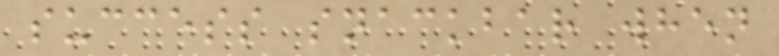success snackbar when
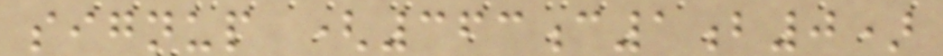signup (363c1b0)
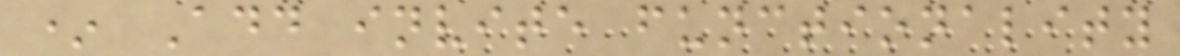* Add invite functionality
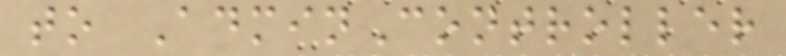to AdminController
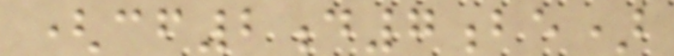(cf2d7be)
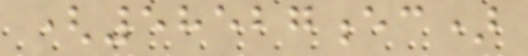(58527ec)
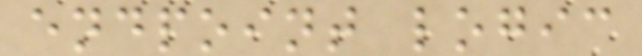endpoint logic
